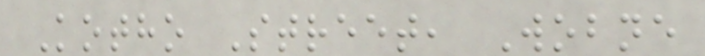Kotho Street, Wobne
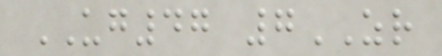UG47 7ZR
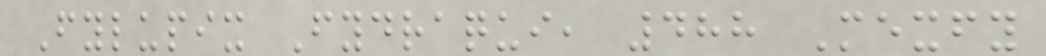Fylupix Fydraqui, 488 Mexfy
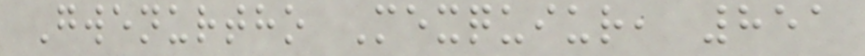Gwenurtho Mexquiur, 851
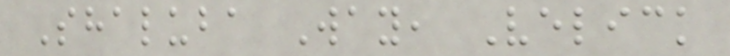Shaluba Way, Velick
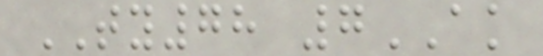TY78 7AK
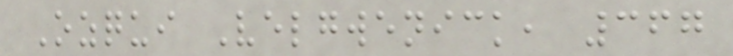Ozqui Velgwenick, 367
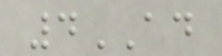4AD
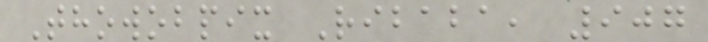Thowobpix Ribaba, 907
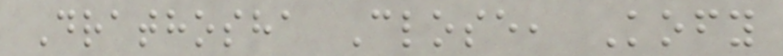Drathosha Close, Kofy
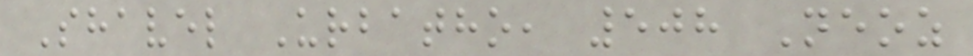Shavel Urbatho, 508 Neoz
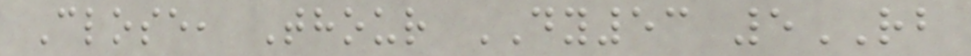Close, Thour DY53 5RB
